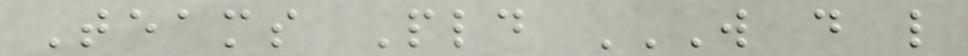Teams Pld W D L
